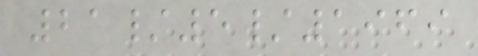21/5/1969
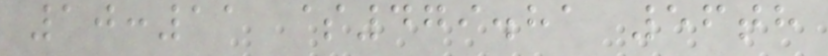10:11 $479.81 56th
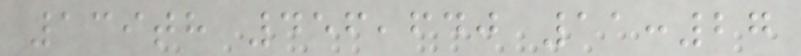139th 456,640 11:27
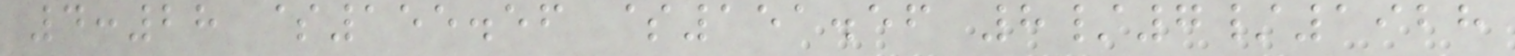4:28 $155.56 $151.56 8/7/1928
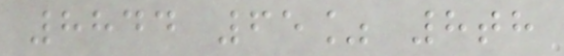8844 65% 8th
